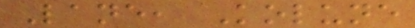Lane, Kolune
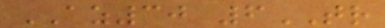AZ30 6TR
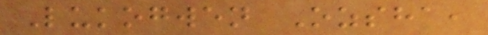Lukogwen Ozsha,
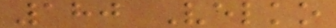180 Velko
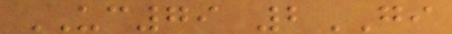UC79 2GI
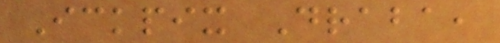Ickpix Draba,
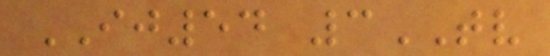IJ54 3TV
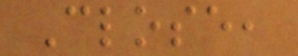Close,
